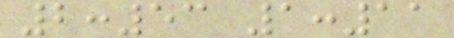2:53 1:11
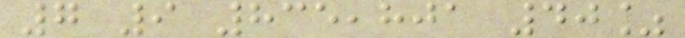7 9 835,801 40%
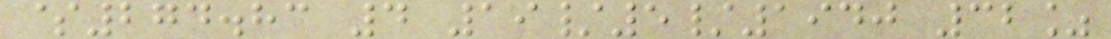$274.83 4 19/5/1940 32%
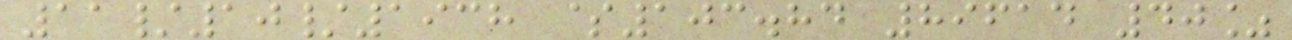11/10/1938 $103.84 89614 40%
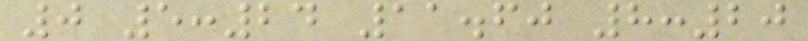0 5:24 11.60 8:20
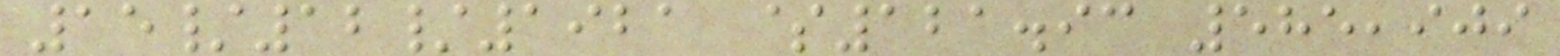15/12/1921 $121.93 585,909
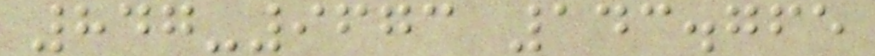847-9673 143.765
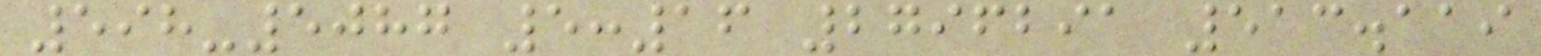598-5087 5:16 2796291 513.119
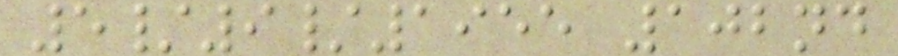5/9/1955 102nd
